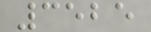3525
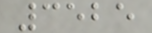3525
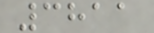3811
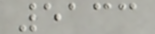5133
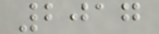2017
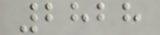2828
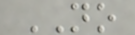NO
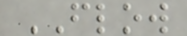FLOW
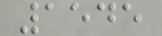1545
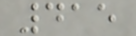415
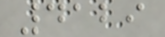4129
